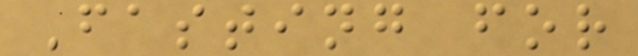Fasting for
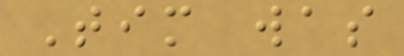Tim was
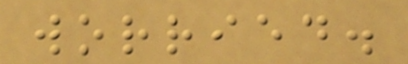worried.
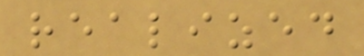realized
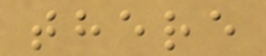there
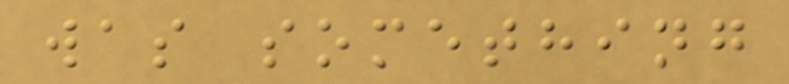was something
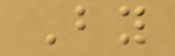By
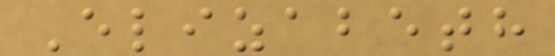Elizabeth
